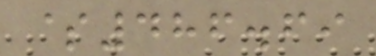$486.69
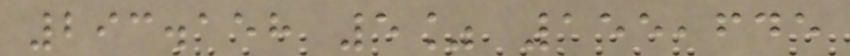293.158 5% 155,645
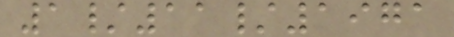1/11/1971
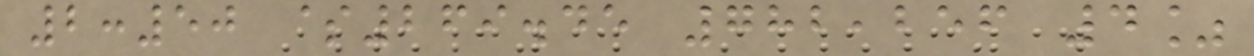2:50 $269.45 782,256 4%
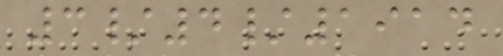3/4/1914
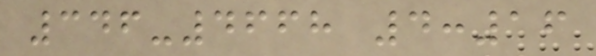346-4668 4:16
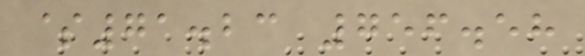$71.23 756.58
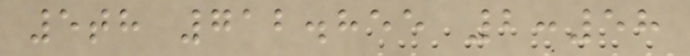5th 712.855 2:58
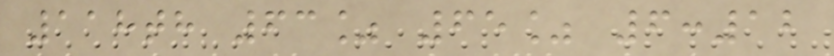118th 63% 65% 6:12
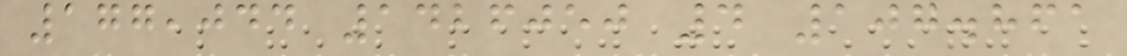177,044 1426050 4 107.861
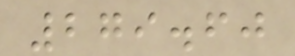279.60
